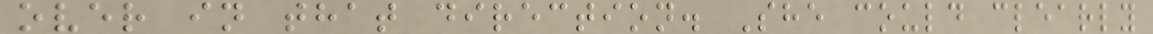over in that direction. She could clearly
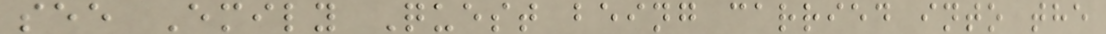see Emily Quest being carried into the
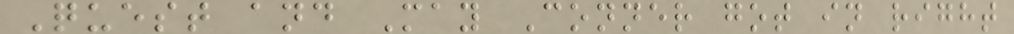Quest and May Conner got in right
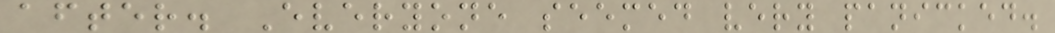after. Everyone seemed very panicked.
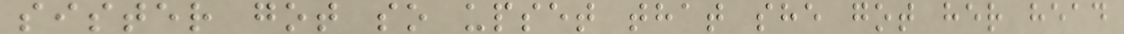sister got so upset that she got her head
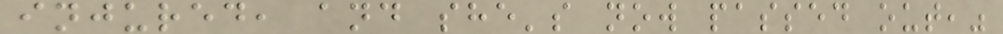injured, and she's now passed out,"
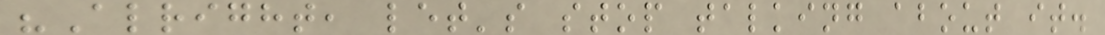"Alright, let's stop talking about it.
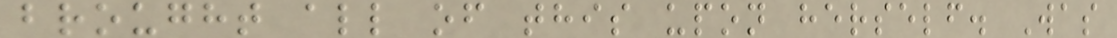brought all of this upon herself. Was
